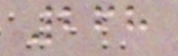268
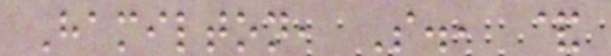Hamilton, S., &
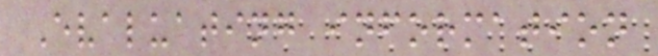Evaluating information
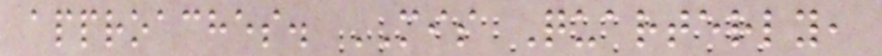approaches. MIS Quarterly,
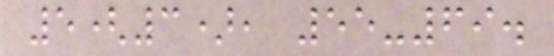5(3), 55-69.
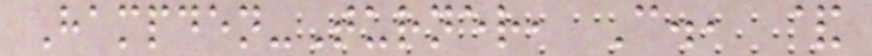Hampden-Turner, C., &
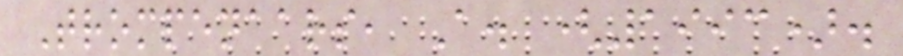Trompenaars, A. (1993).
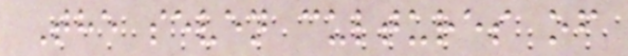The seven cultures of
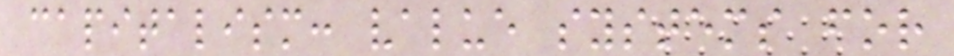capitalism: value systems for
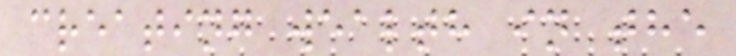creating wealth in the
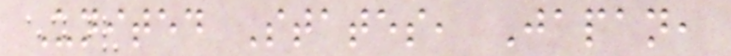United States, Japan,
